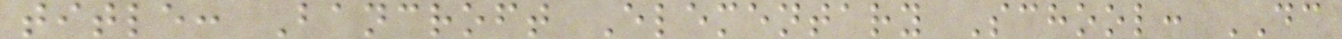title: Bancroft Elementary School: DC
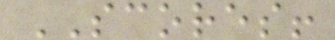SCORES!
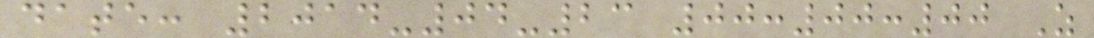date: 2014-04-23 00:00:00 Z
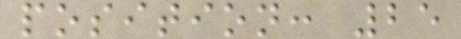position: 25
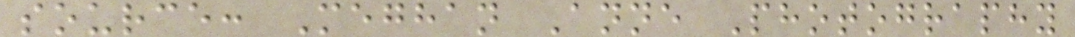source: Meghan Anne Photography
